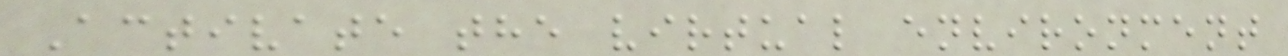Activate the virtual environment
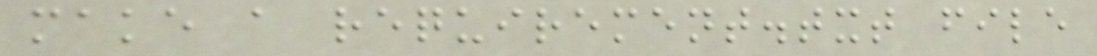make a requirement.txt file
